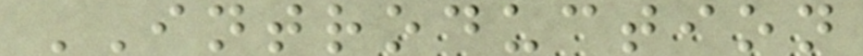INTRODUCTION
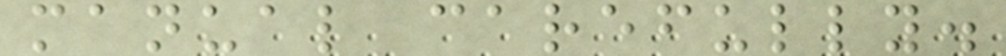manual carefully.
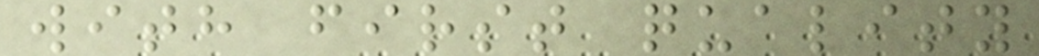with first quality
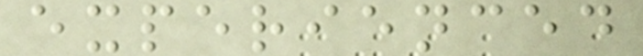experienced
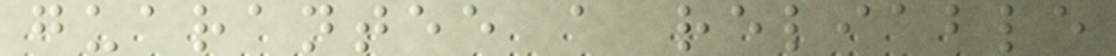guarantee a reliable
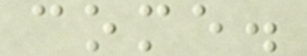come.
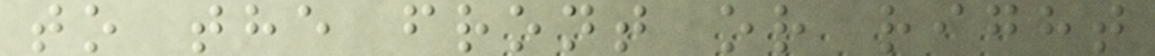to the front or right
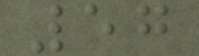57
